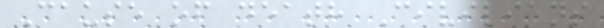Cause of death Civilians
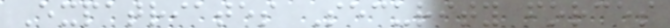Expatriates Security forces
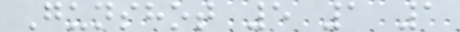Gunshot 5 1 1
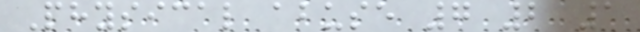Physical abuse 7 2 1
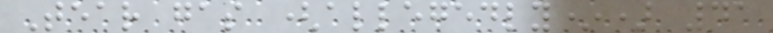Tear gas (allegedly*) 41
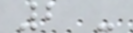2 -
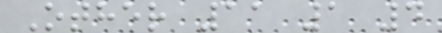Other 11 1 4
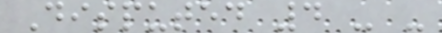Disputed 4 - -
